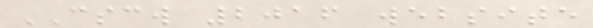CSCW 2016 website
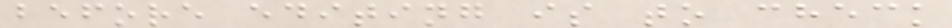before editing is to check
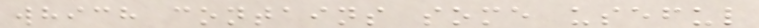which contains some useful
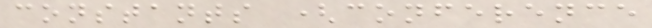constants (conference
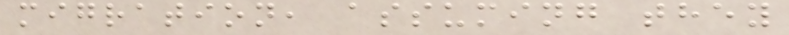migration, assuming they
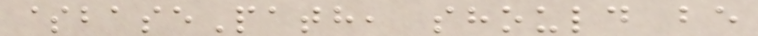$basePath, should be
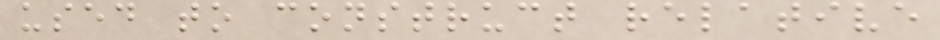used to construct relative
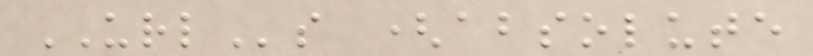URLs (absolute
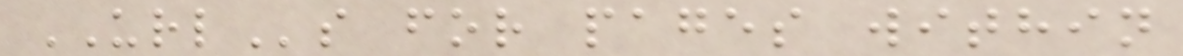URLs for pages within
